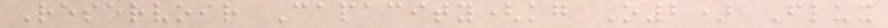Reservoir Capacity(kg O2) Flux
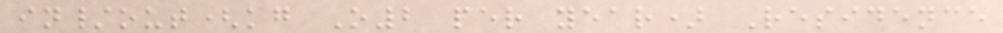in/out(kg O2 per year) Residence
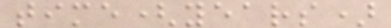time(years)
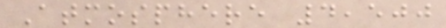Atmosphere 4,500
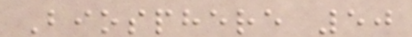Biosphere 50
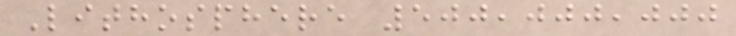Lithosphere 500,000,000
